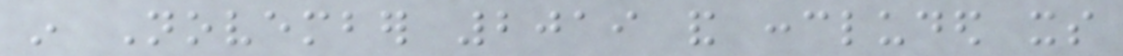in November 2019 and concluded its
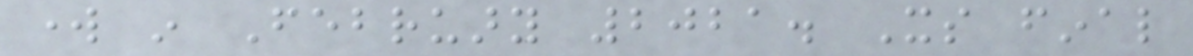work in February 2021. Its final
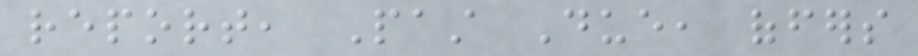report, Past Due, offers
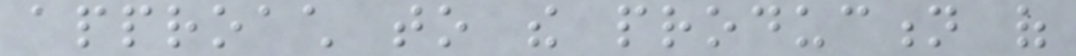approach to the production of
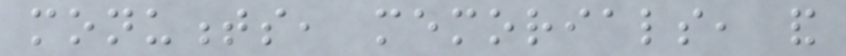monuments, memorials, and
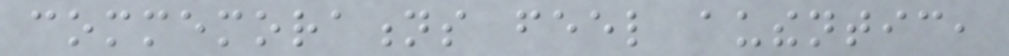commemorations feel authentic,
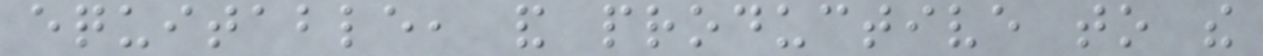equitable, and productive to the
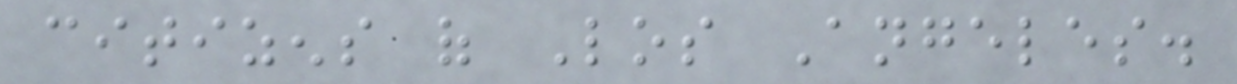citizens of Los Angeles.
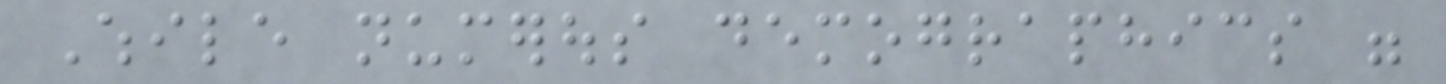While numerous demographics were
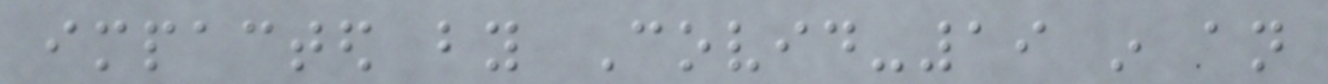impacted by Covid-19 in an
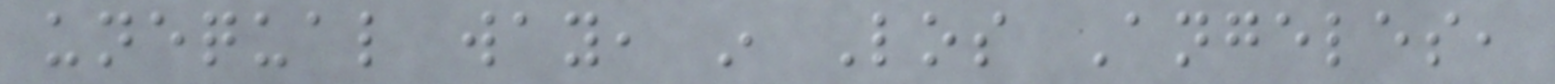unequal way, in Los Angeles,
